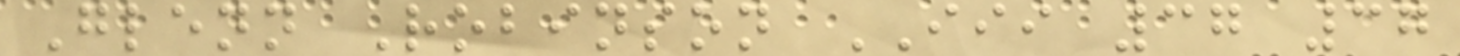Glenn Robinson III 37 37
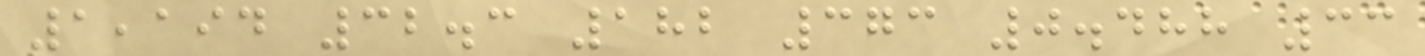1,194 32.3 182 373 0.488 33
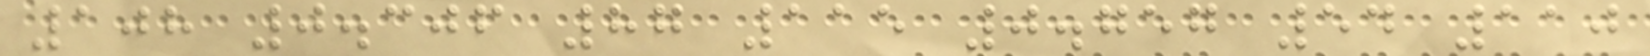108 0.306 87 115 0.757 54 110
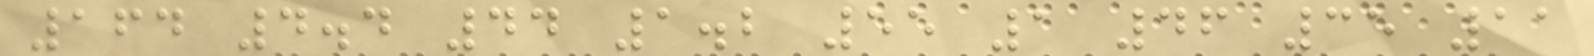164 4.4 44 1.2 55 1 46 35 11
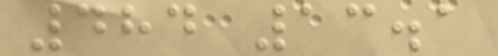484 13.1
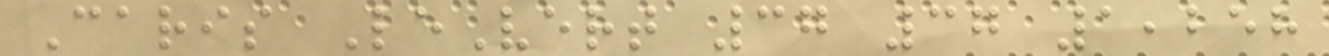Caris LeVert 37 37 1,258
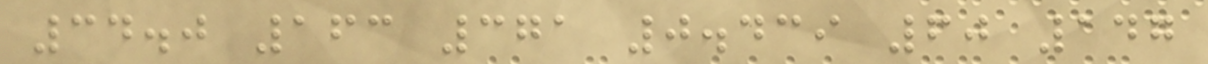34.0 163 371 0.439 60 147
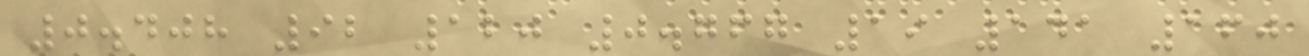0.408 92 120 0.767 19 141 160
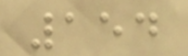154
